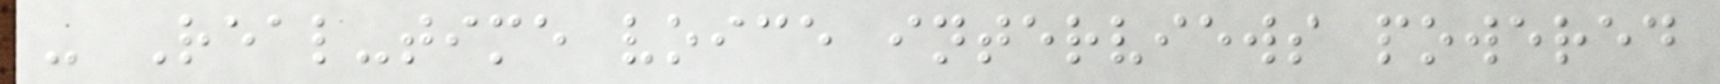- Real-time voice interviews powered
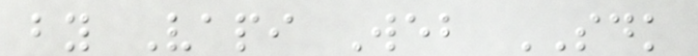by Vapi Web SDK
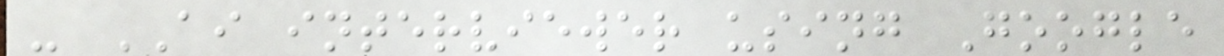- AI interviewer using Google
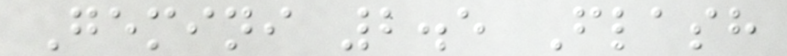Gemini 2.5 Flash
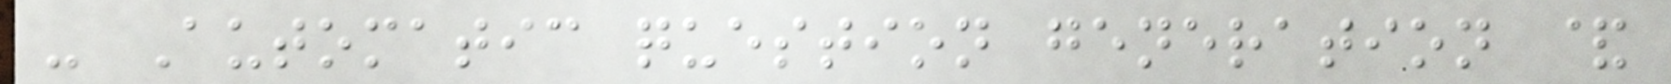- Automatic question generation &
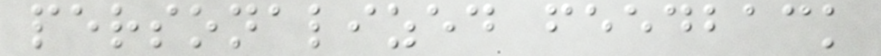personalized feedback
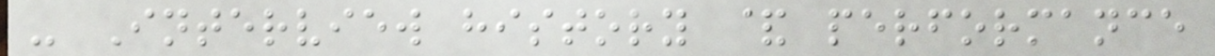- Interview history & performance
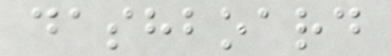dashboard
